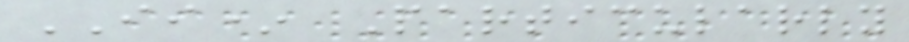II* Particularly
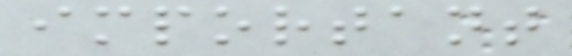important
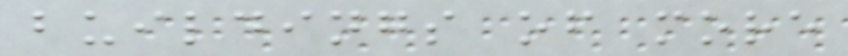buildings of more
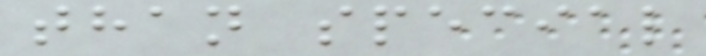than special
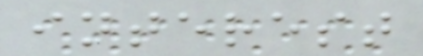interest
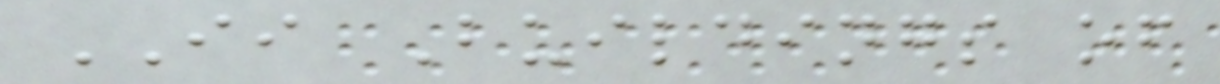II Buildings of
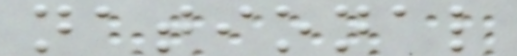national
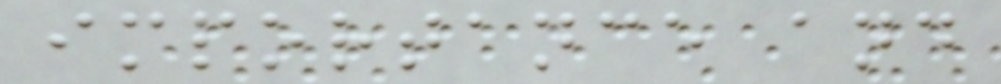importance and
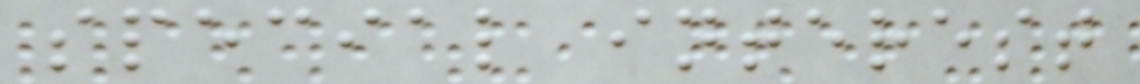special interest
